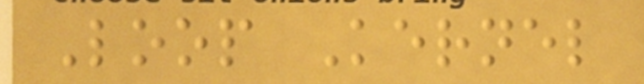Loop Kernel
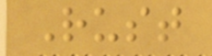Rust
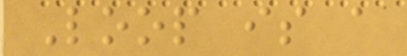Loop is a
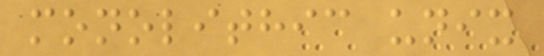monolithic unix
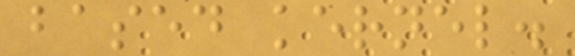based kernel.
